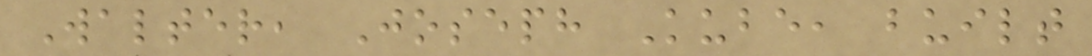Walter, Joseph Kube, built
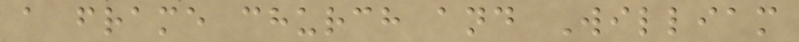a frame church and William
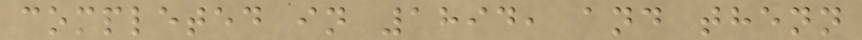completed in 1894, and thenn
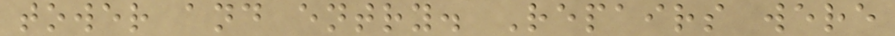tower and entry. Repairs were
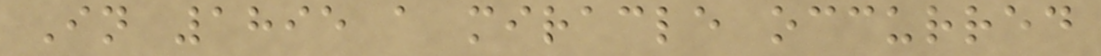In 1895 a miracle occurred
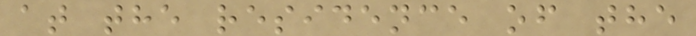at the residence of the
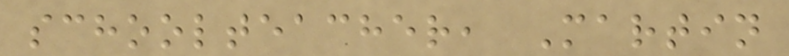schoolteacher, Martin
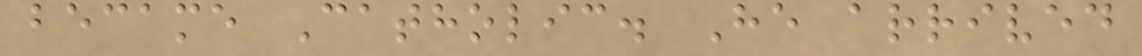became Catholic. He arrived
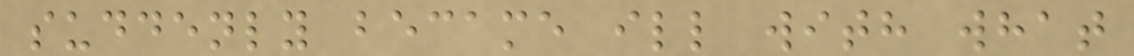suddenly became ill with what
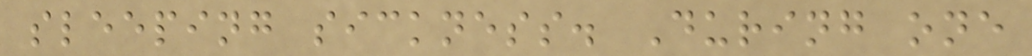sleeping sickness. During one
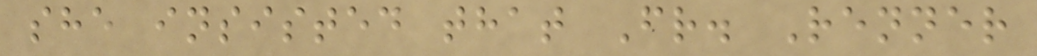she insisted that Fr. Renner
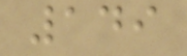149
